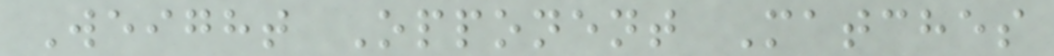Weight Opponent Matches
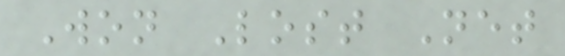Won Lost Net
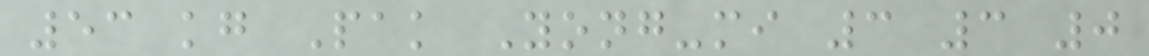53 kg Pak Yong-mi 3 3 0
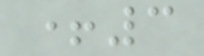+3
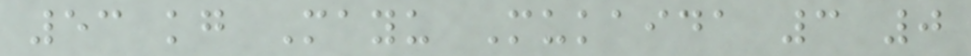53 kg Mayu Mukaida 3 0
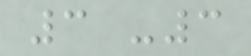3 -3
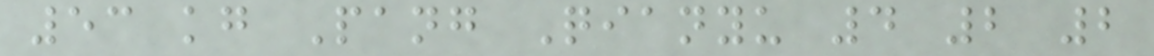53 kg Pang Qianyu 4 2 2
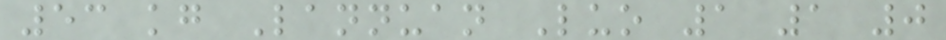53 kg Lannuan Luo 1 1 0
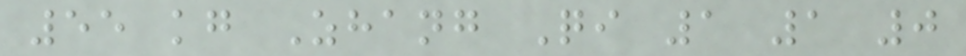55 kg Zhang Qi 1 1 0
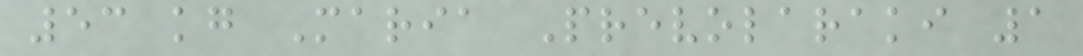53 kg Maria Prevolaraki 1
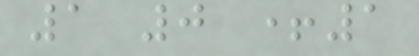1 0 +1
